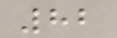82
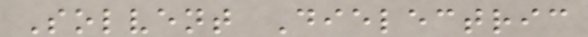Solvent Dielectric
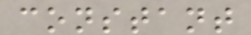constant
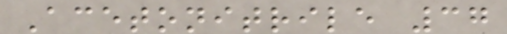Acetonitrile 37
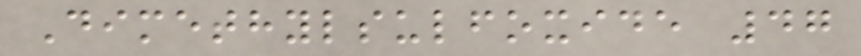Dimethylsulfoxide 47
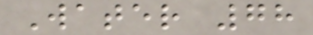Water 78
